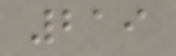219
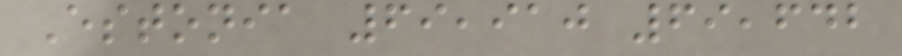Estonia 69,910 69,642
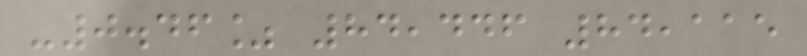-0.46% 84,446 84,115
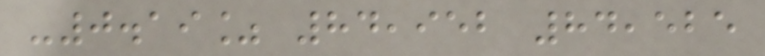-0.19% 84,952 84,525
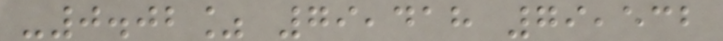-0.02% 79,418 79,532
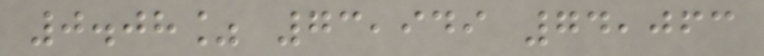0.08% 73,949 74,063
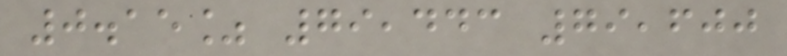0.15% 79,443 79,600
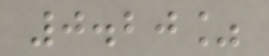0.20%
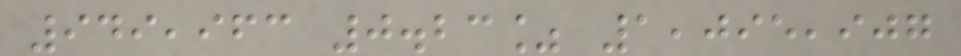949,963 0.23% 1,095,907
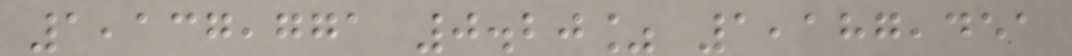1,137,771 0.20% 1,187,451
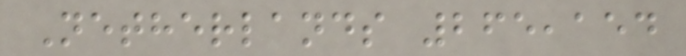Netherlands 265,154
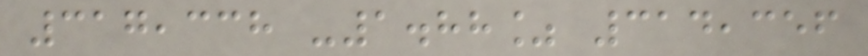317,338 -1.88% 314,356
